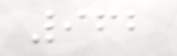962
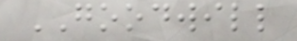GOODWILL
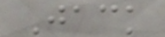Jack
